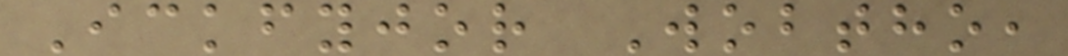Ickfyjor Wobtho,
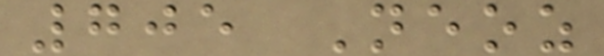705 Neoz
